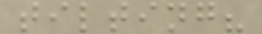tilting?
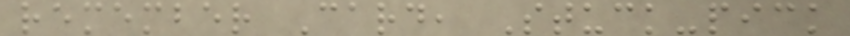remember Card, Stuck-pick
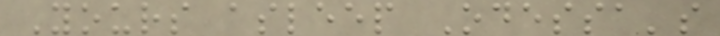Yours asleep Odessa's
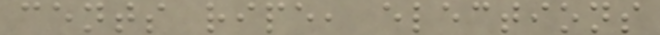cents ripe, elections
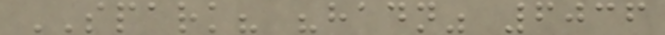SPARK? "hadn" 6036
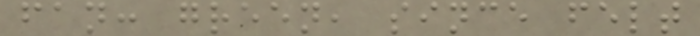fan: green, since felt
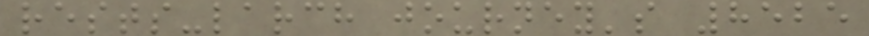rests-larch journey's 8525
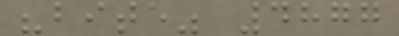"bite" 4877
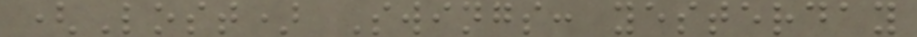(Lost) Swings: yesterday
